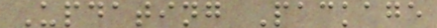Updating Package
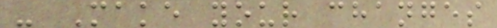- Make your changes
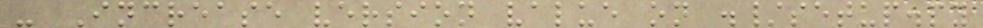- Increase version value on ./setup.py
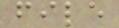file
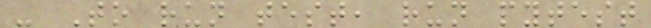- To run test, run pytest
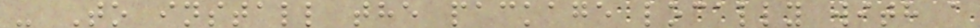- To install the package locally with a
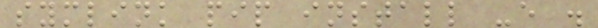symlink pip install -e .
